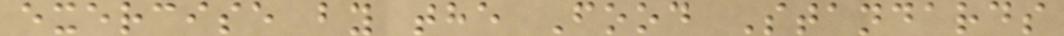exercise by the Food Standards
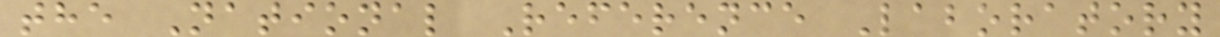the National Reference Laboratory
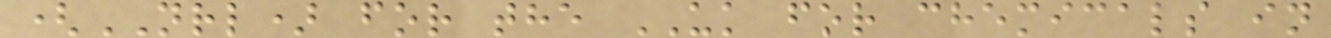(NRL) for the UK for chemicals in
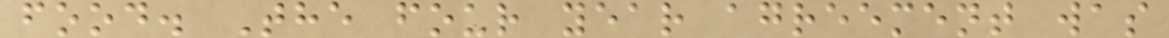food. The four year agreement was
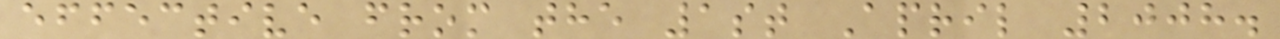effective from the 1st April 2008.
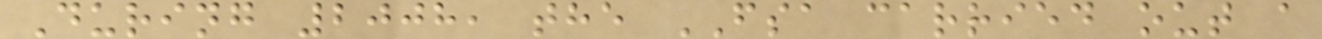During 2008, the FSA carried out a
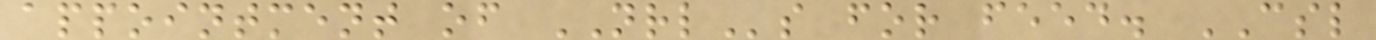appointment of NRLs for feed. CSL
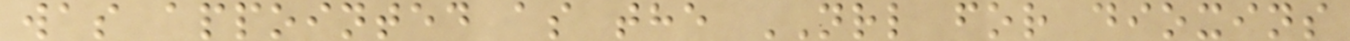was appointed as the NRL for dioxins
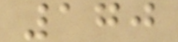170
